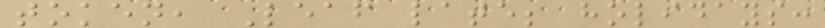token, Leaf late; holidays:
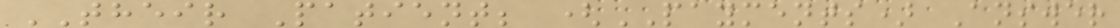THEIR Patient; (PAYMENTS) Answer
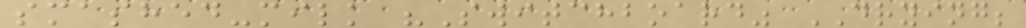smashed-milk "Switchboard" DRYING;
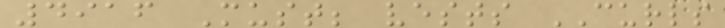4916 Must; vests CURLS
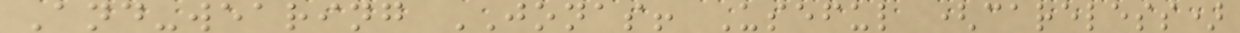And-wearing JONAS! Useful (careless)
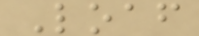Loaf
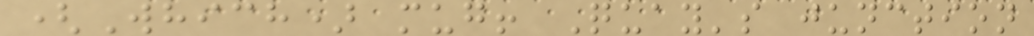(Which) mug! Quay's junction
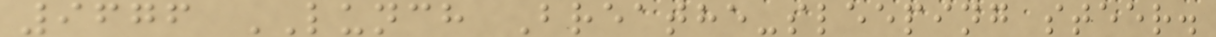9676 LUNCH Breathe-sleeping steer.
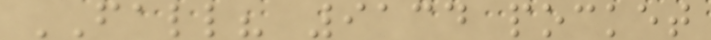FALL? 9134 pocket
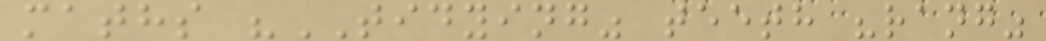maths "TIDYING" teeth "rang"
